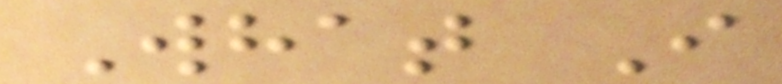What I
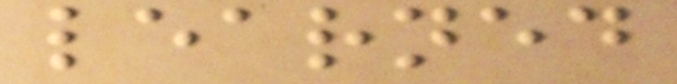learned
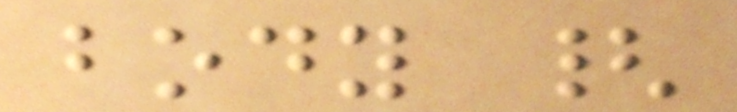body {
